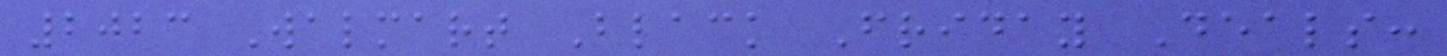2023 Walmart Black Friday Deals:
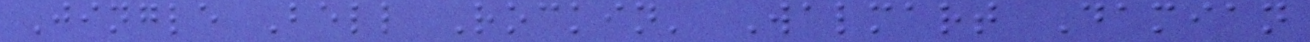Jingle Bell Rockin' Walmart Damian
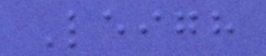Leigh
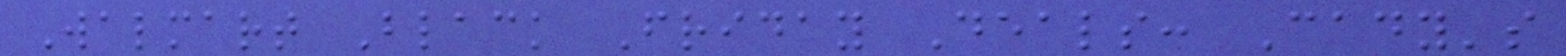Walmart Black Friday Deals: Cady's
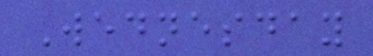Wednesday
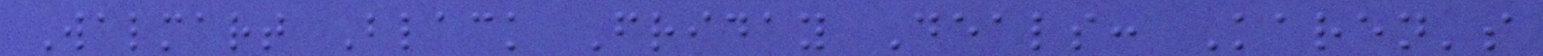Walmart Black Friday Deals: Karen's
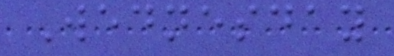Wednesday
